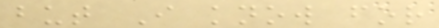but I know for
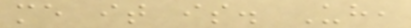me it is. Uh,
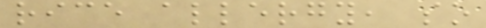rice allergy, so
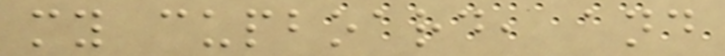my cupboard, and
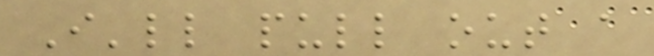I'll pull out a
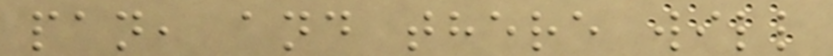pan, and there will
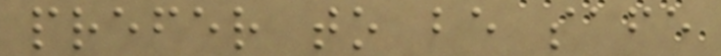prefer to be safe
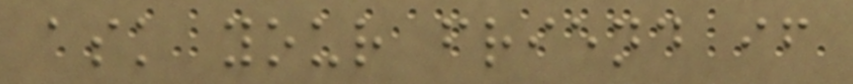ask your friend if
